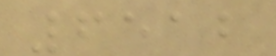6512
